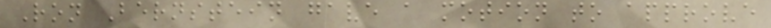Ron Bernstein gave a motion to approve
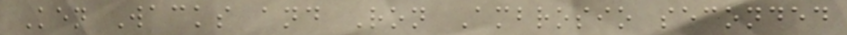Ken Wacks and Ron Ambrosio seconded
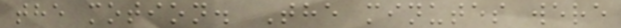the motion. The minutes were
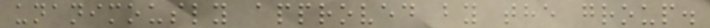unanimously approved by the group.
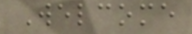Welcome
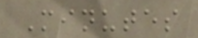Minutes
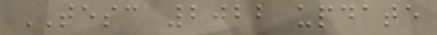TESC 2022 update
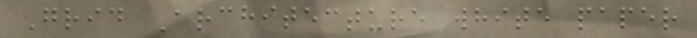Grid Architecture white paper
